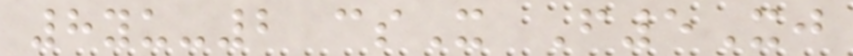8yu-2 csX F5Xj
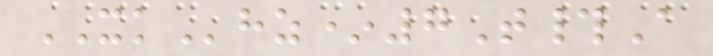XKhz*7T#A
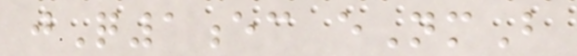jQ1ec eNmB
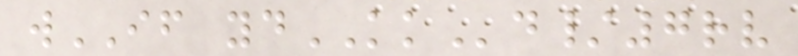wIF ydKKd/7rv
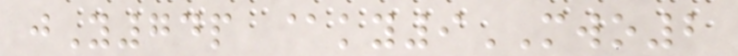jY74p @ky9MWO2
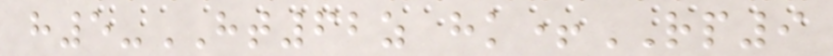h5-HT62z hk+RP9
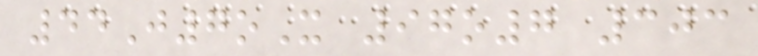44J7oX 97o7 303
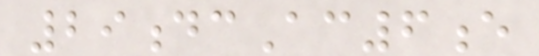29dcAc6e
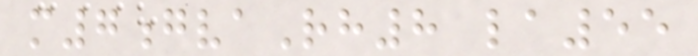m7gvaRh8 la55
